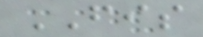FIS
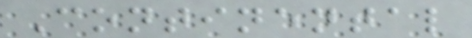Continental
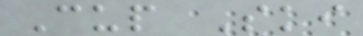Cup Ski
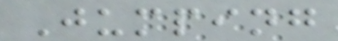Jumping
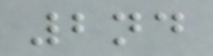2nd
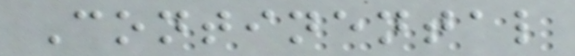Continental
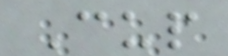Cup
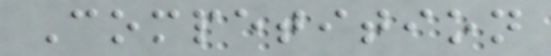Competition
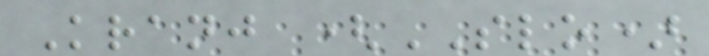Kranj (SLO)
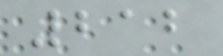212
